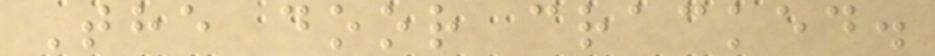The door cracked.
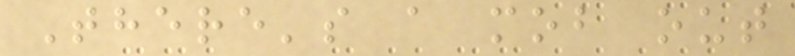There's a mob out
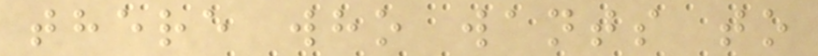there who wants to
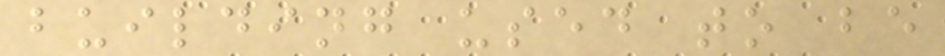building used to be
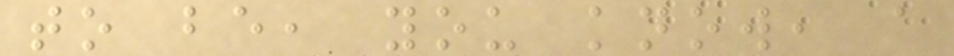to be, you know, a
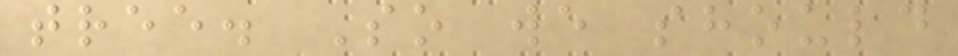tree. So we should
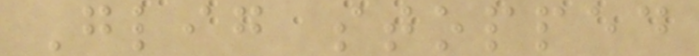Glig stopped
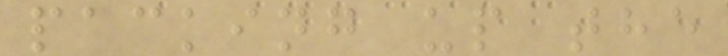packing up the
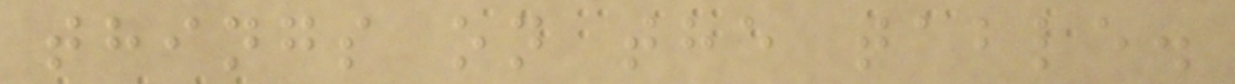things on the table.
